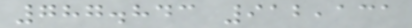787.843 912,131
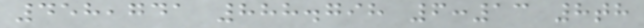458,741 888.798 6:13 8th
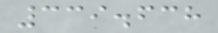339.638
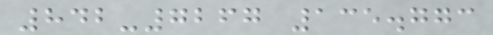842-7267 135.773
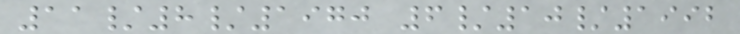11/8/1970 6/10/1992
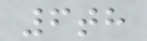6th
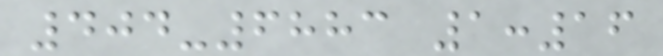404-6883 1:16
